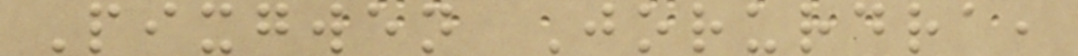Pixgwen Jorurdra,
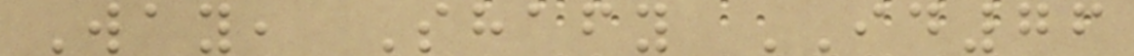Way, Shafy ID76
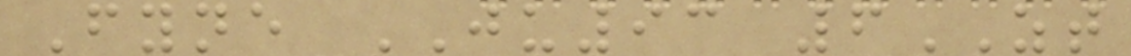Fyne JU93 6ZT
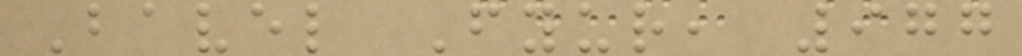Bavel Fyur, 977
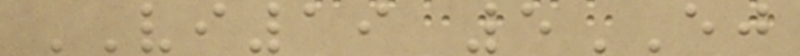VI19 5EJ
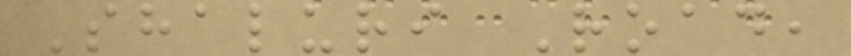Shaluri Road,
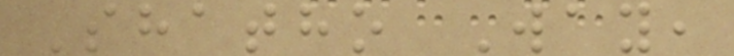Shatho Way,
